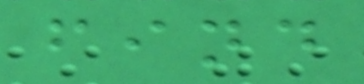find
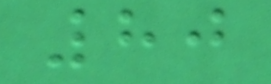80
